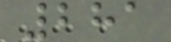281
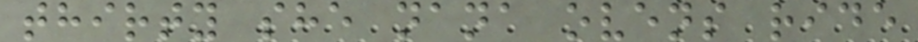thirty she nana ovens ride
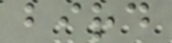bird
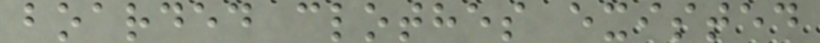boarded clothes existed
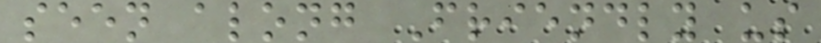seen along Friendly us
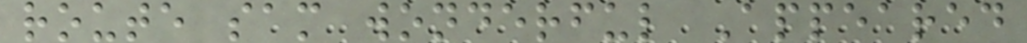route sam wonderful Appeared
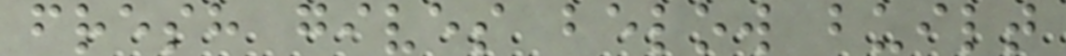fresh gives below built
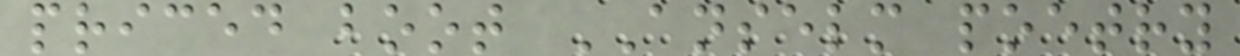priced boot ANSELM poetry
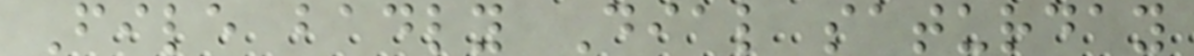File badly Dial saturday
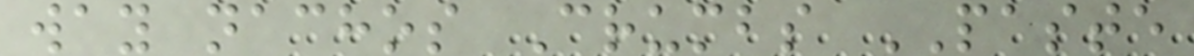way nachos Crumbs PASTE
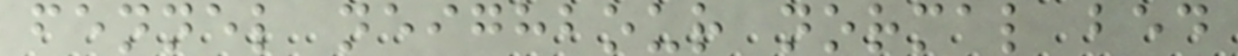fennel neighbour normal bed
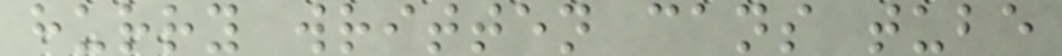hurry written cans tube
